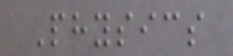Physics
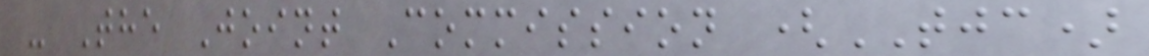- The Joint Commission (TJC)
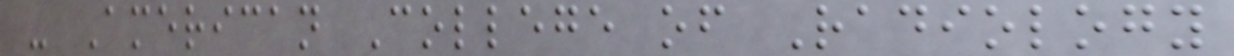- American College of Radiology
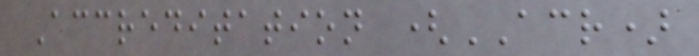Accreditation (ACR)
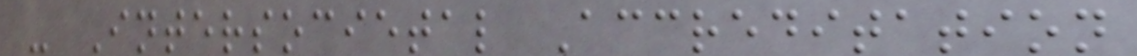- Intersocietal Accreditation
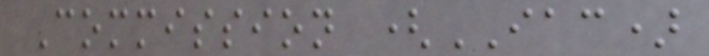Commission (IAC)
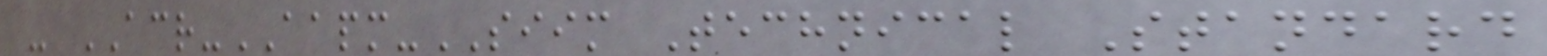- ACR-AAPM-SIIM Technical Standard
